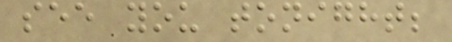see you tonight;
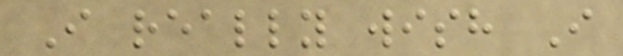I really wish I
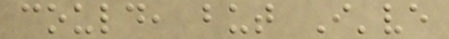could, but I've
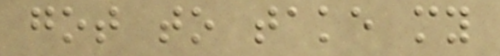got to take my
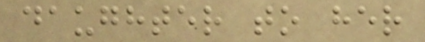daughter to her
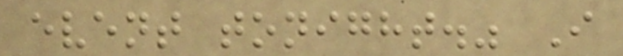event tonight." I
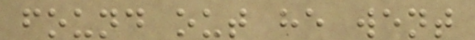found out he went
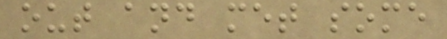out and met some
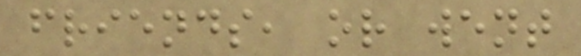friends, or went
